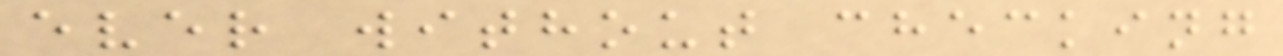ever without checking
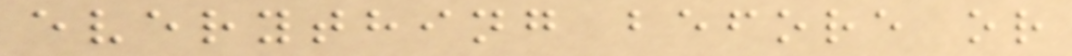everything before or
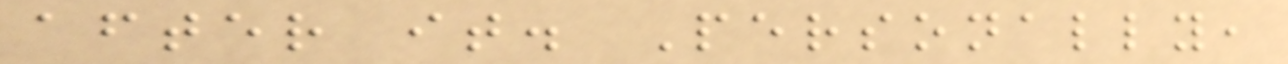after it. Personally,
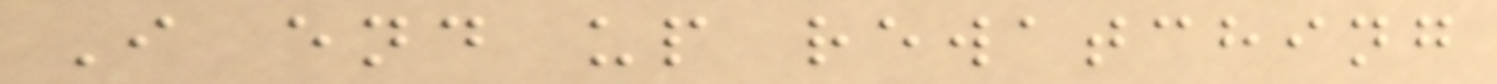I end up rewatching
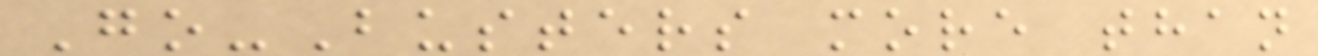Go-Busters more than
